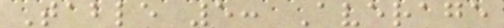Table 5: Average
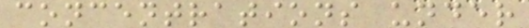concentrations under
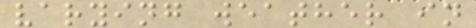varying weather in
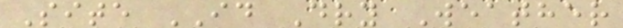Site ID Dry Weather
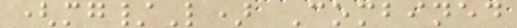(mg/L) Combined
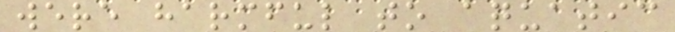were harmful to aquatic
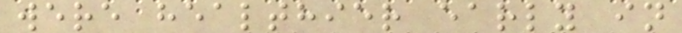were healthier early in
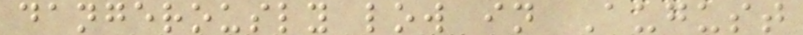dangerously low in August
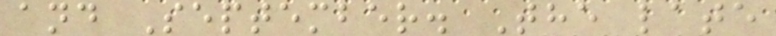and September. The late
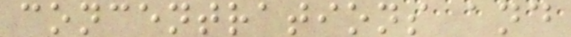concentrations and
